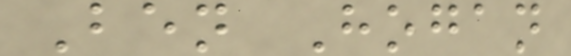Ben Hogan
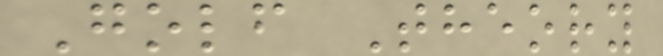Golf Theory
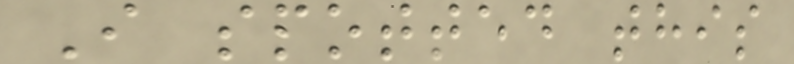I spotted this
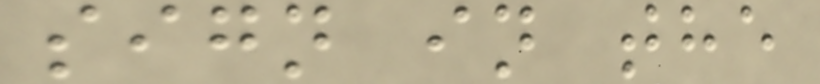sign in the
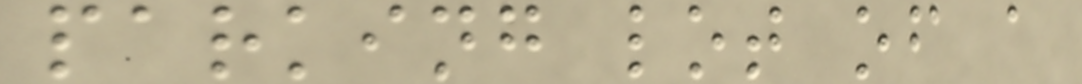parking lot of a
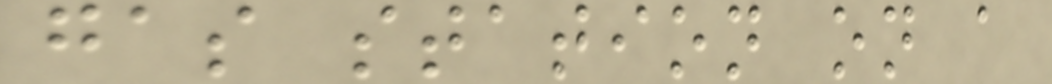gas station on a
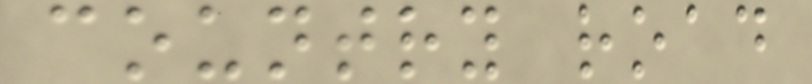country road
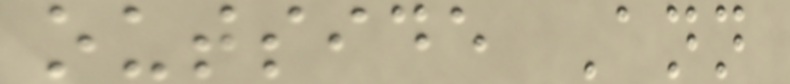outside Ann
